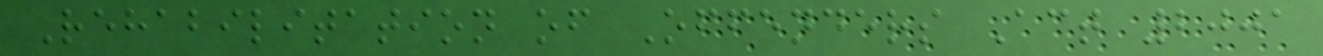Rehabilitation of Offenders Act 2001
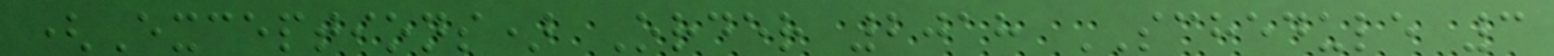(Exceptions) Order 2018 SCHEDULE 3
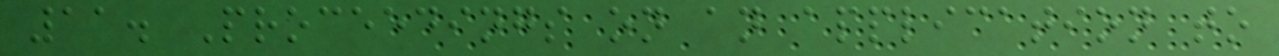11. Proceedings on an application to
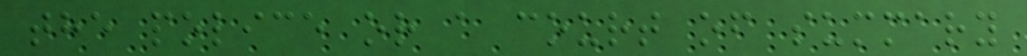the police or a court of summary
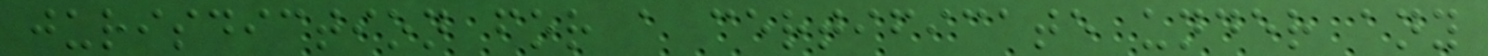jurisdiction for a certificate under any
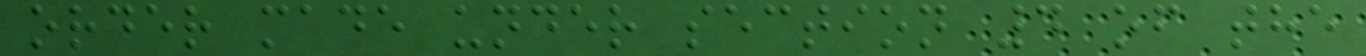order made under section 4 of the
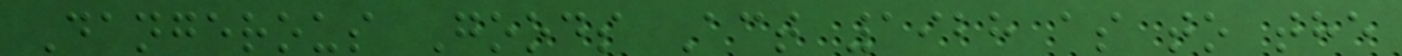Dangerous Goods Act 1928 as to the
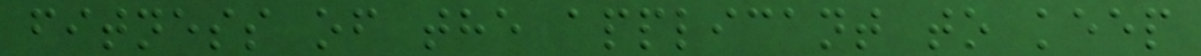fitness of the applicant to keep
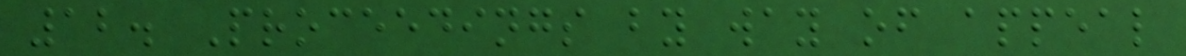12. Proceedings by way of appeal
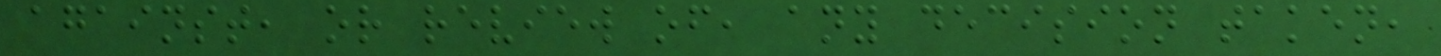against, or review of, any decision taken,
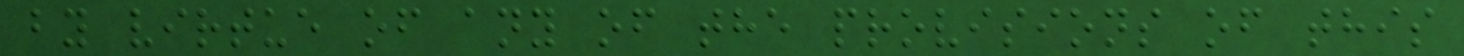by virtue of any of the provisions of this
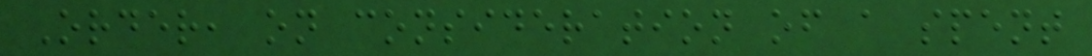Order, on consideration of a spent
